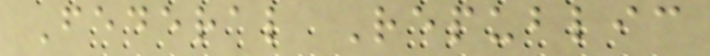Federal Republic
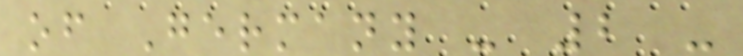of Germany - 2 -
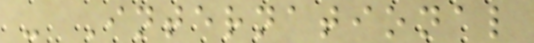- International
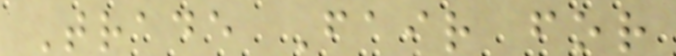Trade Fair for
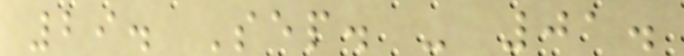29. Sep. - 01.
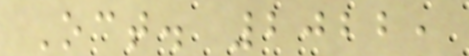Oct. 2022,
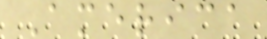America
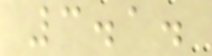3.1.
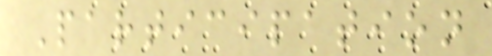Participation
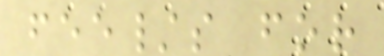fee/s for
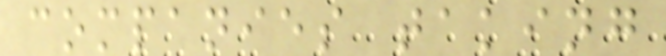companies taking
